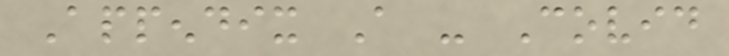Appendix A - Covid
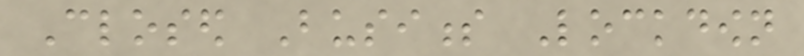Closed Business Lockdown
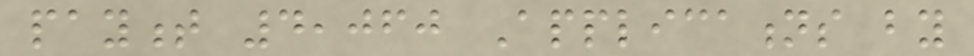payment 4,060 Applications by
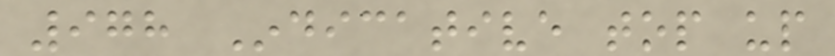978 Indicative top up
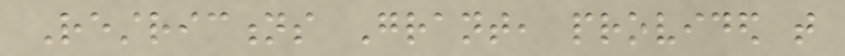Restrictions Grant, provided that
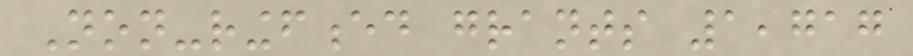Non-ringfenced grants 1,717
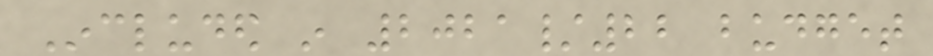Included in 2021/22 budget
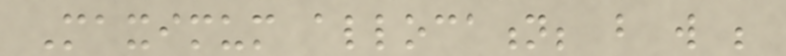Maximum allocation; but will be
